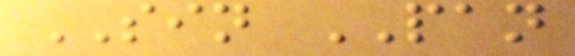SIN PAN
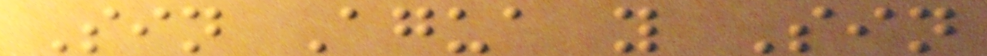Sin Agua y Sin
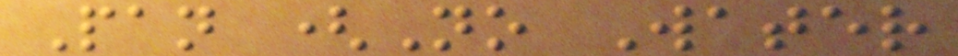Pan (No Water
